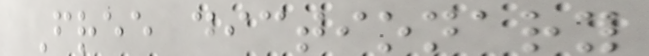Free dictionary
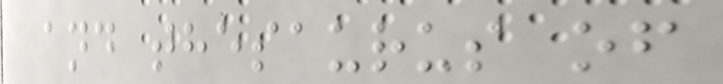and thesaurus of
